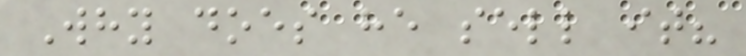Why does he sell it?
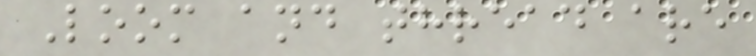Loom and thread are
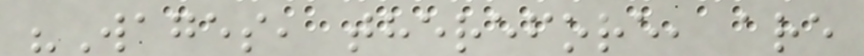"Wages, therefore, are
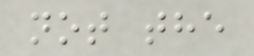not the
